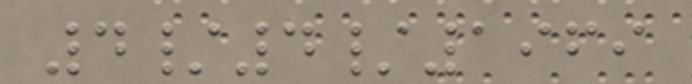4/4/1969
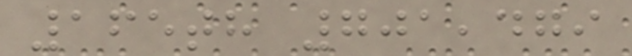165th 701,479
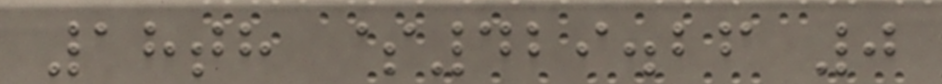18th $429.26 0
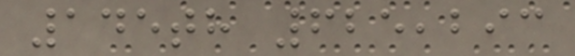145th 625,293
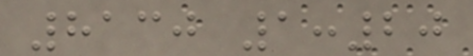8130 1:20
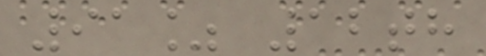91% 12th
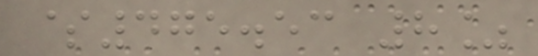$475.53 8%
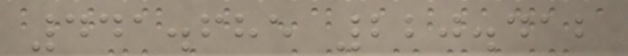441.685 220.412
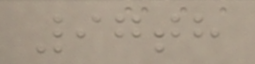97th
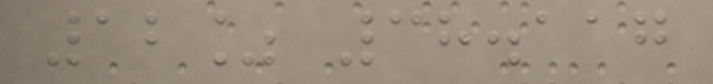12% 38.117
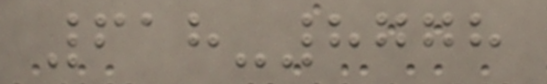618-8778
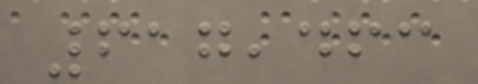617,463
